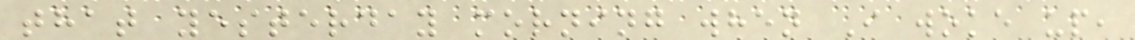that yesterday morning when I woke up,
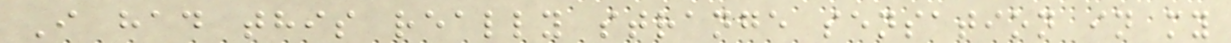I had this really strange sensation in my
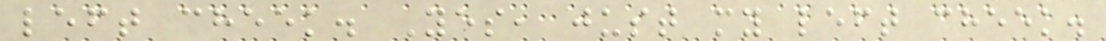left cheek. Yes, just my left cheek.
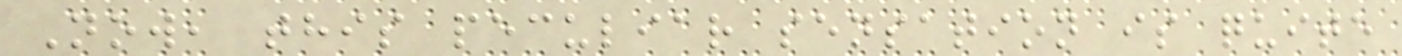Now, this peculiar sensation is quite
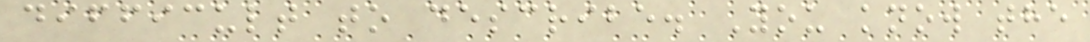difficult to describe. You know the
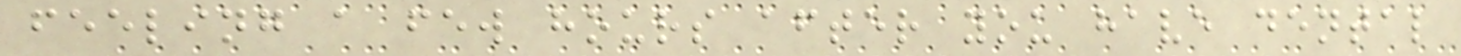feeling a few hours after you have dental
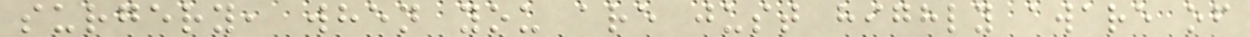surgery, when you are just highly aware of
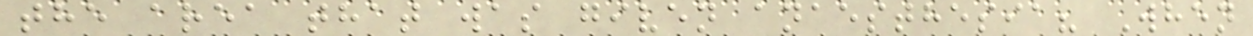the area that was given anaesthesia? When
